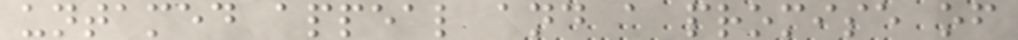untamed appeal and a promise of
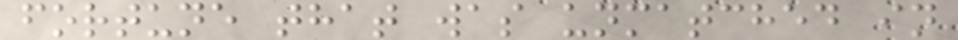fortune that was unmatched in
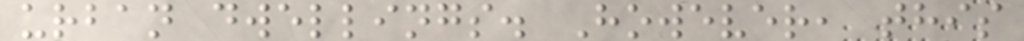urban dwellings. However, this
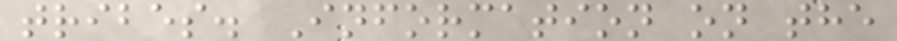tribes. Information on the
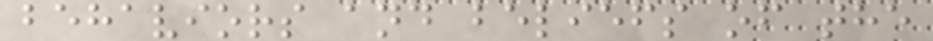behaviors and beliefs of the
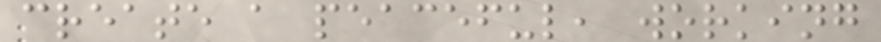create a peaceful, working
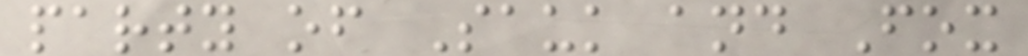party of Sauk and Fox
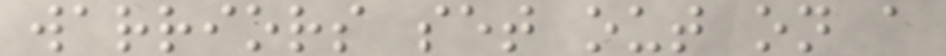warriors set out on a
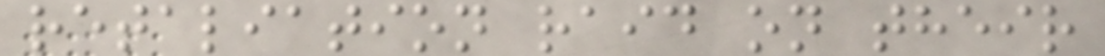retaliation raid on their
